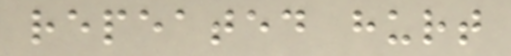repeated hurt
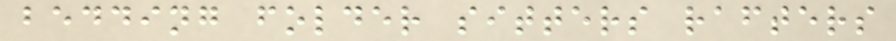bedding folder sitters rafters
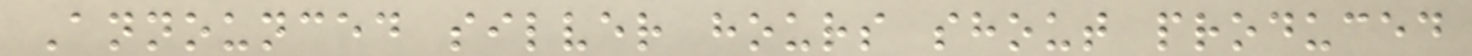Announced silver hours shout produced
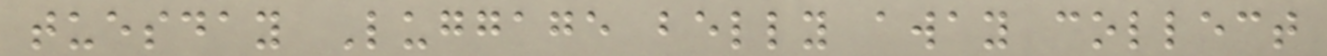tuesday Luggage belly away collect
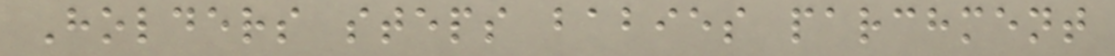Holders steps babies parchment
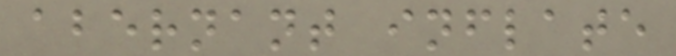abernant inflate
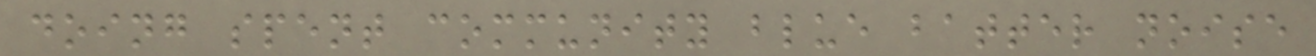doing spent community blue batter noise
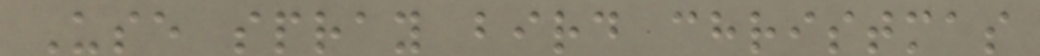Use spray bird christmas
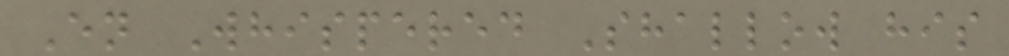En Whispered Shallow his
